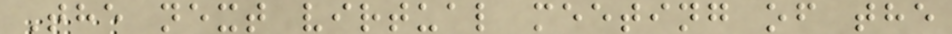The next virtual meeting of the
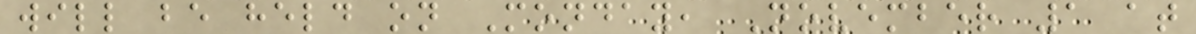will be held on Monday, November 1 at
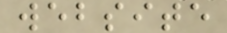website
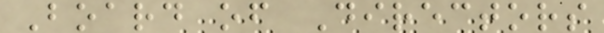Board of Directors
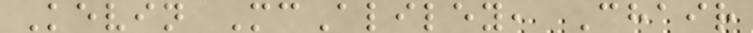Kevin McAliley, Chair
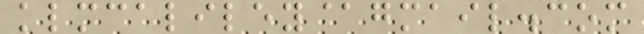klmcaliley@gmail.com
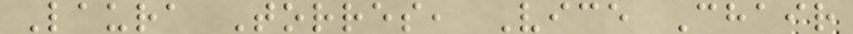Laura Torres, Vice Chair
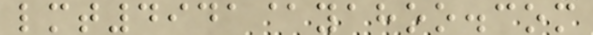lmt4941@yahoo.com
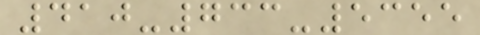410-733-5355
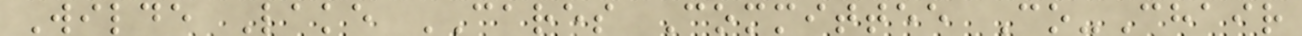Wilde Lake CARES Committee Co-Chair
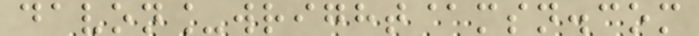davon_wright@msn.com
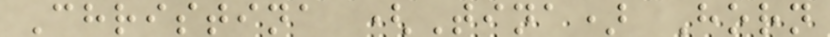Christina (Tina) Horn
